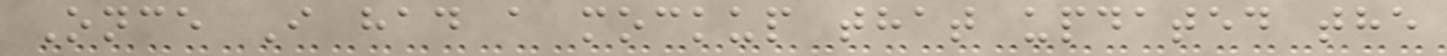Once I had a mockup that updated the
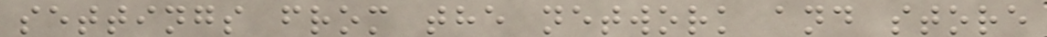settings from the network and store
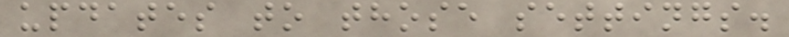updates to those settings.
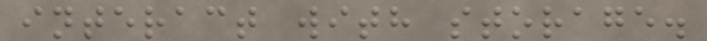interact with storage.
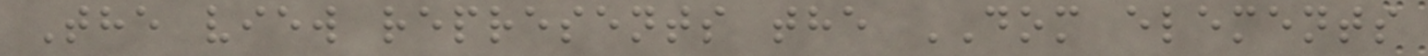The view represents the DOM elements
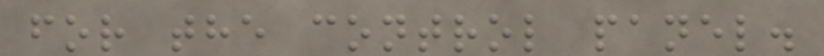for the control panel.
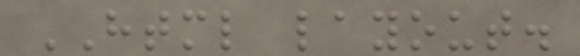HTML layout.
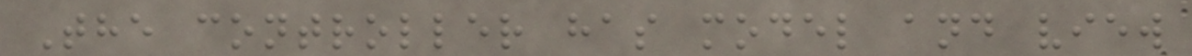The controller has model and view
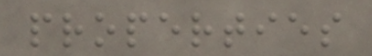properties
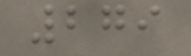279
